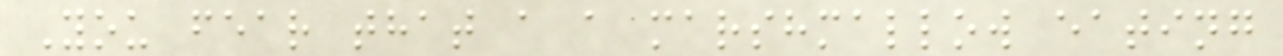You fear that a a marshmallow eating
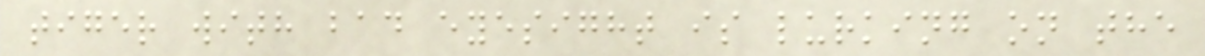tiger with bad eyesight is lurking on the
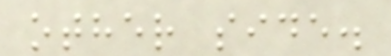other side.
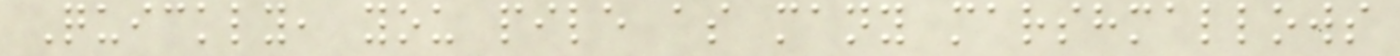Quickly, you pile as many marshmallows
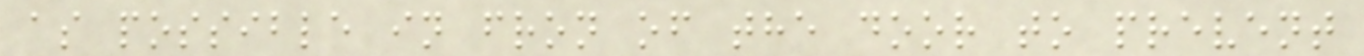as possible in fron of the door to prevent
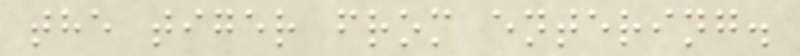the tiger from entering.
